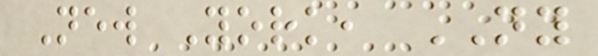New York, NY
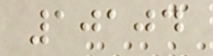10104
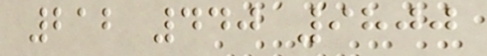212 440 9800
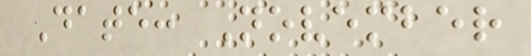Date: November
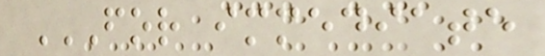FOR IMMEDIATE
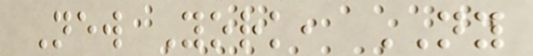New York, NY
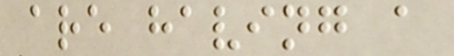are having a
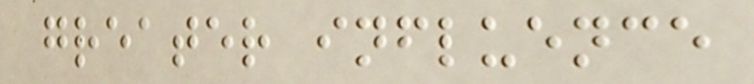greater influence
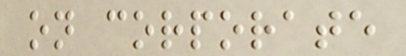on corporate
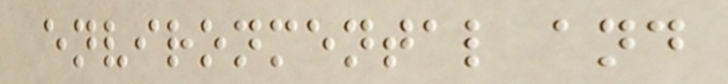environmental and
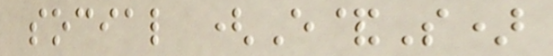social (E&S)
